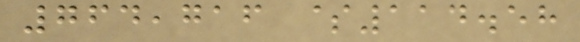764,716 $114.58
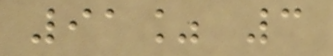91% 3
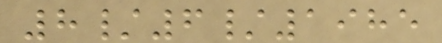8/6/1985
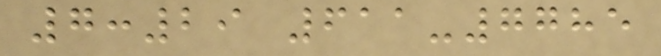7:29 611-7785
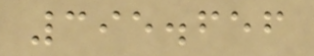395.656
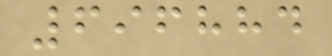696884
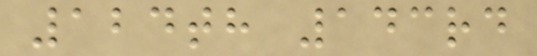124th 143rd
